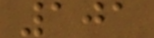101
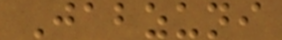Jabzuni
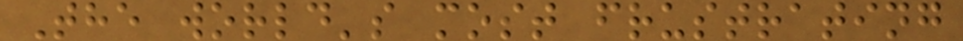The world's most frustrating
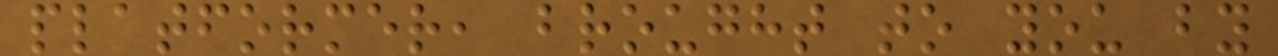platformer, brought to you by
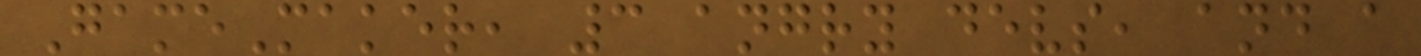GameMaker, 3 angry devs, and a
